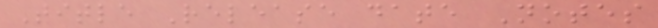Title Release date Notes
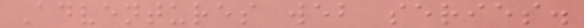Adventures web series.
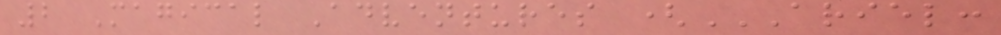2 Magical Adventures (ARIEL:
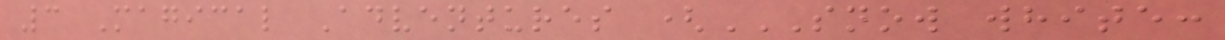3 Magical Adventures (SNOW WHITE:
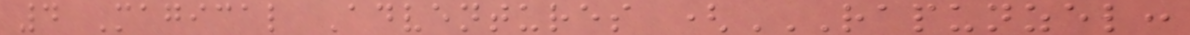4 Magical Adventures (RAPUNZEL:
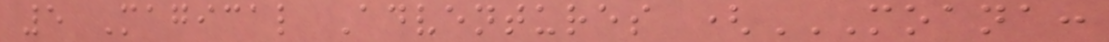5 Magical Adventures (MOANA:
